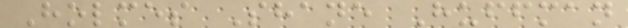Holmes Shane Huffman
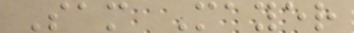Sam Mayer
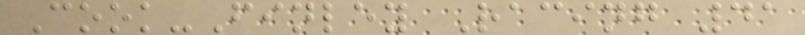Cook-Finley Racing 41
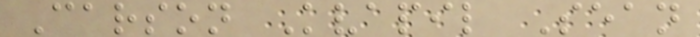Carson Kvapil Sean
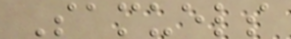Samuels
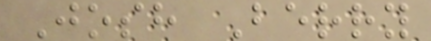Josh Berry
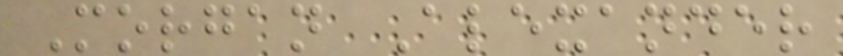Morgan Alexander
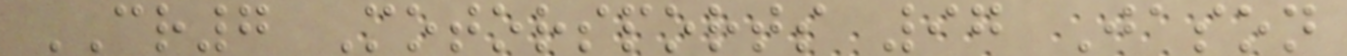CR7 Motorsports 97 Jason
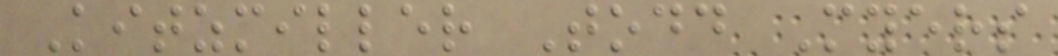Kitzmiller Todd Myers
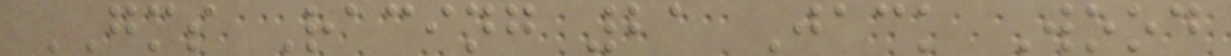GMS Racing 21 Jack Wood
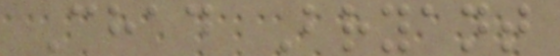Chad Bryant
